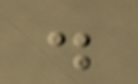.
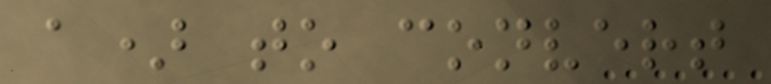a) to convert
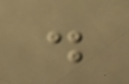.
